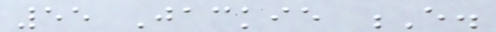55 Jackie E.
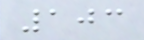103
